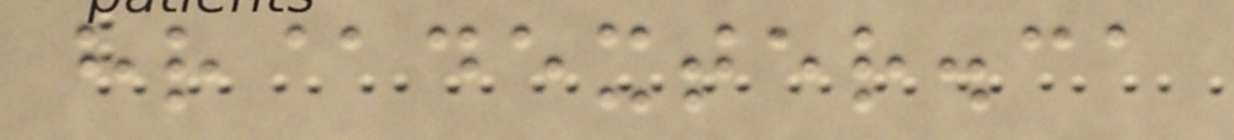hr@dexter.ca
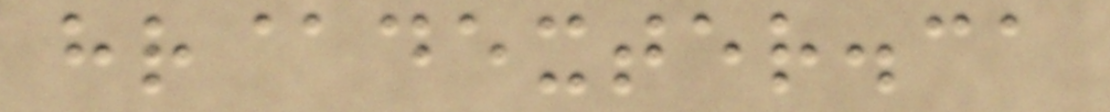hr@dexter.ca
